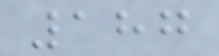187
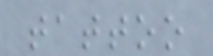tattoo
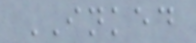INKED
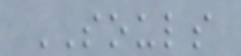SOULS
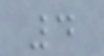4
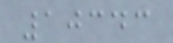10343
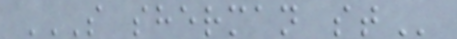S SHERMAN ST
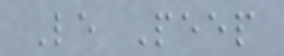Le Peep
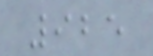925
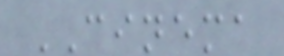CINEMA
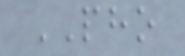PHO
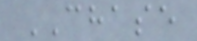CHASE
